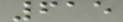615
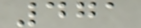471
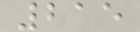215
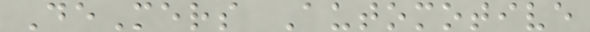DeMers Automotive
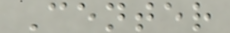Center
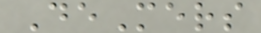DeMers
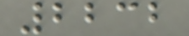2232
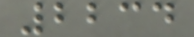2234
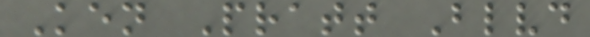Ken Pratt Blvd
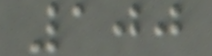100
